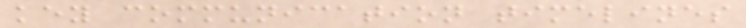key communication timelines
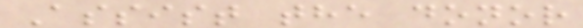Assist the donor
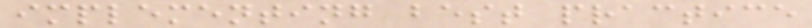implementing best practice
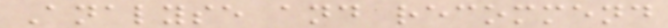Analyse and recommend
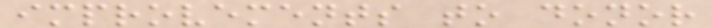improvements to donor
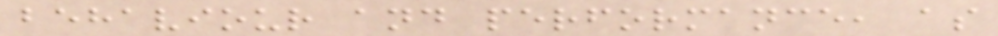behaviour and performance, as
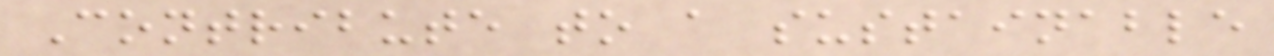Contribute to a sustainable
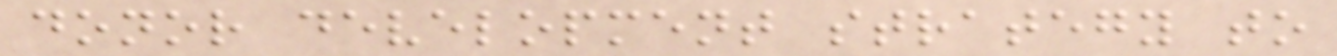donor development strategy to
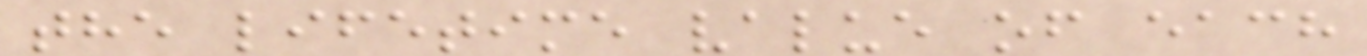the lifetime value of each
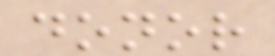donor
